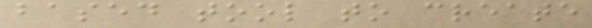based tool to create
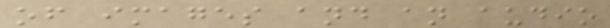of images and an audio
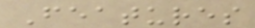Features
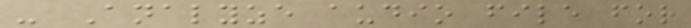- Analyze audio file for
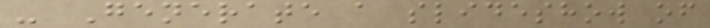- Generate a slideshow of
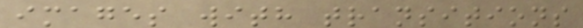images with transitions
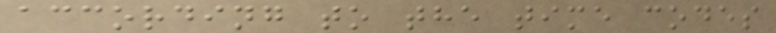according to the time codes
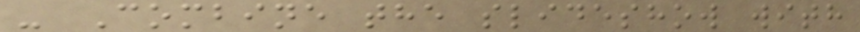- Combine the slideshow with
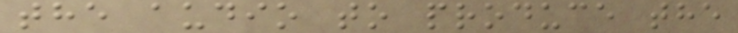the audio to produce the
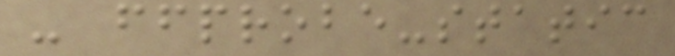- ffprobe-static
